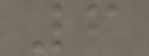6
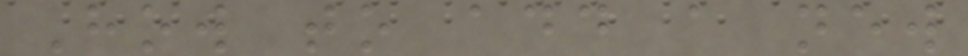How to add a new
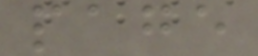page
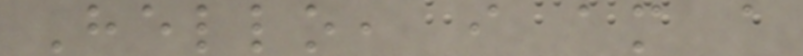Hello, i am a
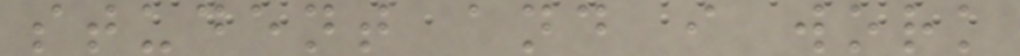student and i work
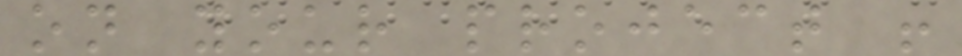on your project !
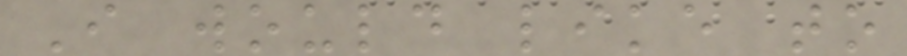I would like to
